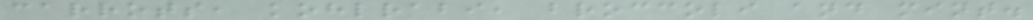carrots, kohlrabi, broccoli and mint.
